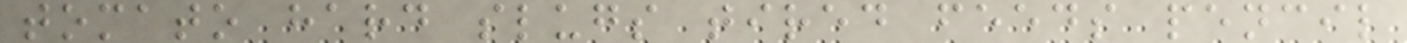tomato hard slugs tired feeds pencil
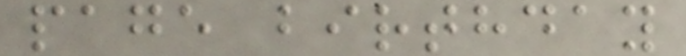page birthday
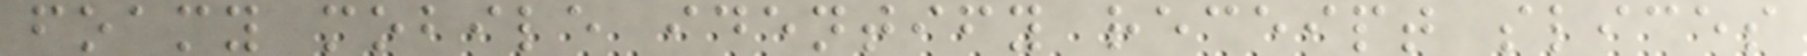foamy mobile identify receipt slices
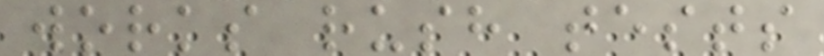works rush tests
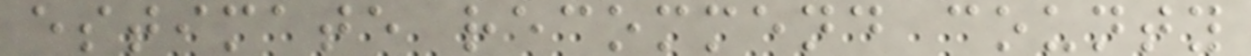estimate recommend county
